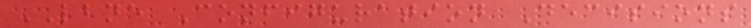LBNE Configuration Decisions
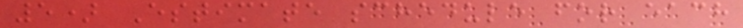5) Estimate schedule for each
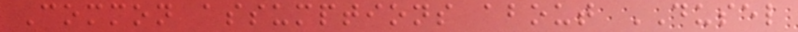Common assumptions about DUSEL
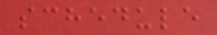schedule
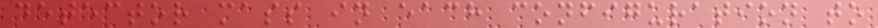detector mass in each configuration to
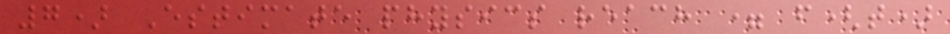7) Estimate physics reach = f(t)
